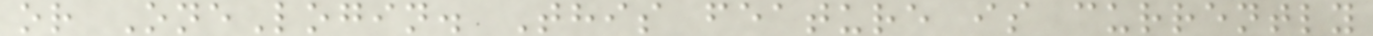or OneLogin. This feature is currently
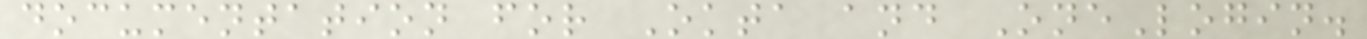documentation for Okta and OneLogin.
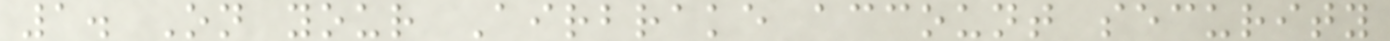1. On your Airbrake account security
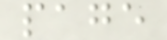page
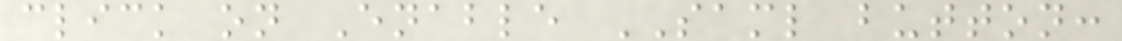click on Enable SAML button:
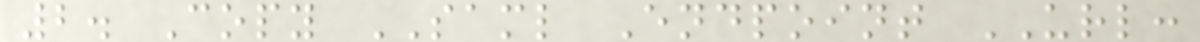2. Copy SAML Endpoint URL:
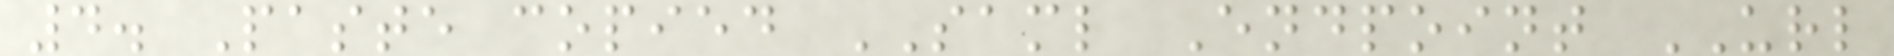4. Paste copied SAML Endpoint URL
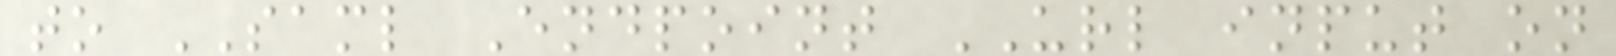to SAML Endpoint URL input on
